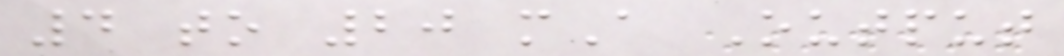4 to 20 mA Output
